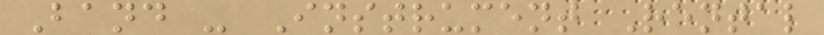Band - Instrument Rental
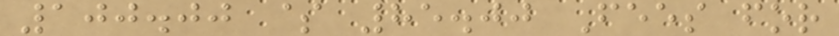100.00 $ 85.00 Fees for
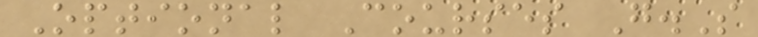Optional Courses G.S
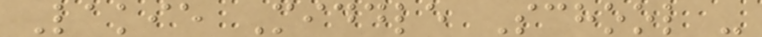Lakie Middle School -
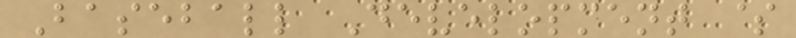Baseball Development $
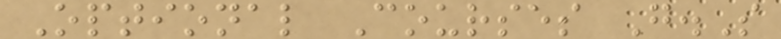Optional Courses G.S
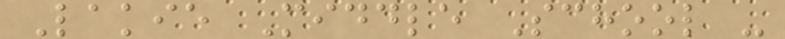Lakie Middle School -
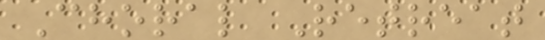Choral Retreat
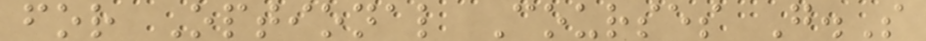for Optional Courses G.S
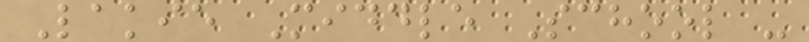Lakie Middle School -
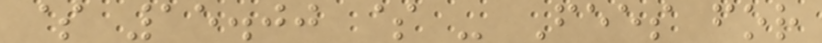$ 15.00 $ - Fees for
